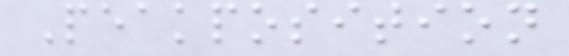Peakposition
